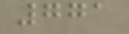771
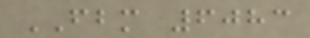FBM 6083
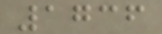1736
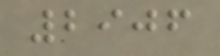2906
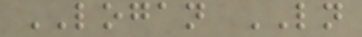LOGAN LN
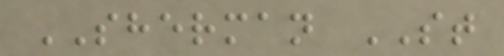SHERMAN ST
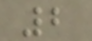2
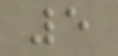5
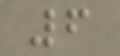6
